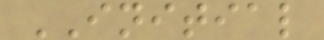INITIAL
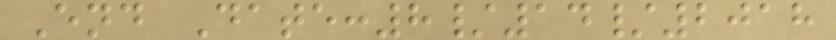End Date:8/14/2018
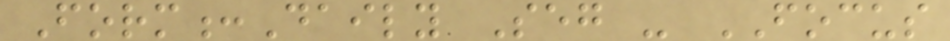Form:Daily Seg - FOCUS
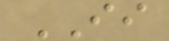II
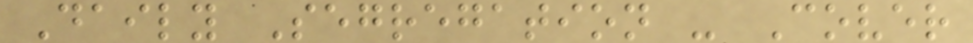Daily Segregation - Cover
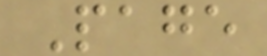Page
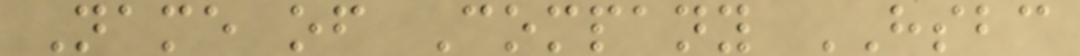Name of Company HSBC
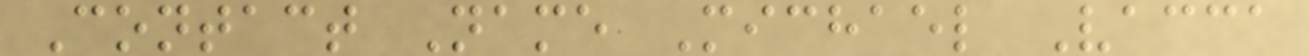Contact Name Michael Vacca
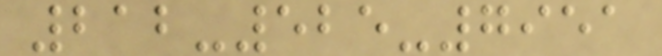212-525-7951
